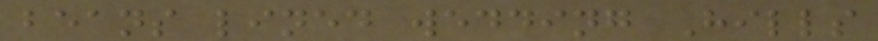beans lined wedding Hills
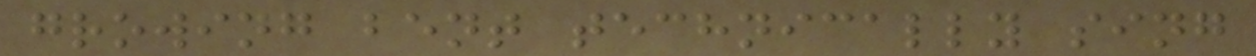growing bent technically sing
